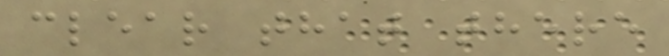clear that there
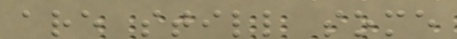are still some
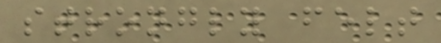strongly felt
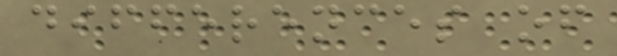differences of
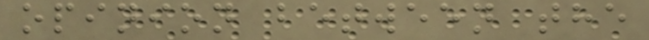opinion between the
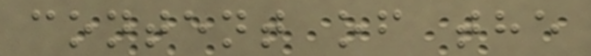content of the
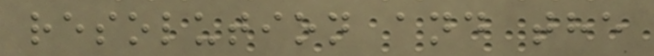resolution and the
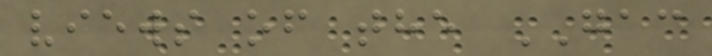views of the GAC
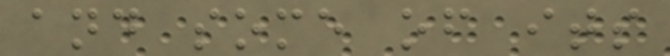and some of its
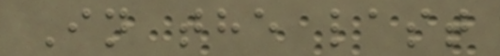In the last
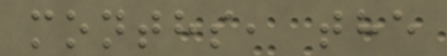months, the
